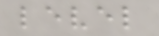level
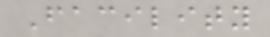Facility
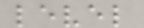level
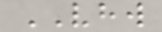VHW
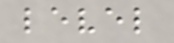level
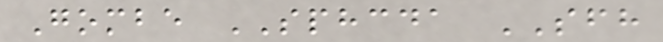Gombe SPHCDA SFH
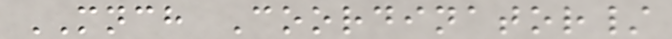MNCH Coordinator/
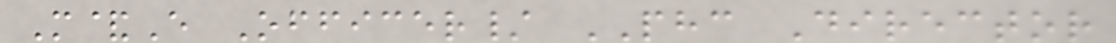M&E Officer/ PHC Director
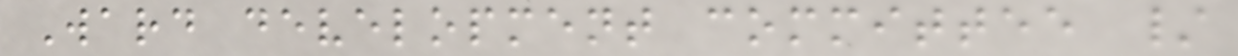Ward development committee /
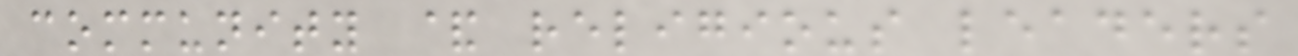community & religious leaders
